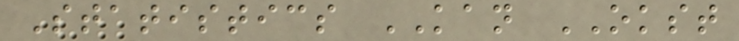Statistics KAN OKST
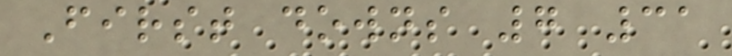First downs 7 31
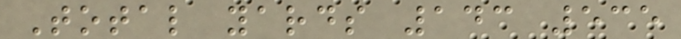Total yards 143 535
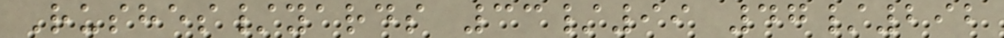Rushes/yards 33/99 47/292
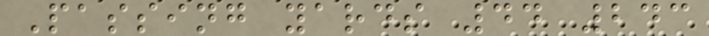Passing yards 44 243
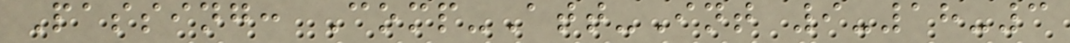Passing: Comp-Att-Int 9-18-3
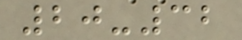20-32
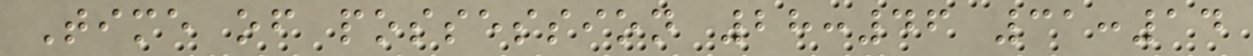Time of possession 28:46 31:14
